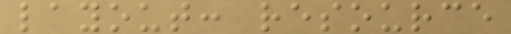layout: resource
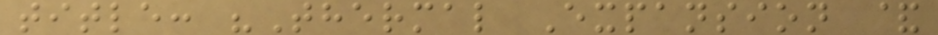title: "Thermal Expansion &
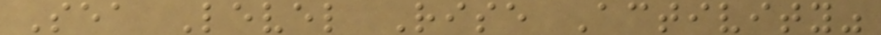Sea Level Rise Activity"
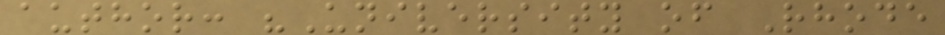author: "University of Rhode
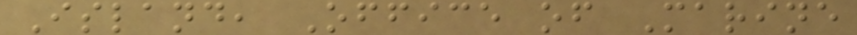Island, Office of Marine
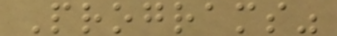Programs"
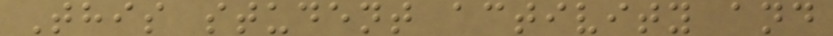This student activity and
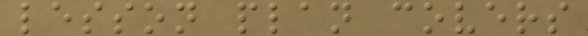lesson plan covers
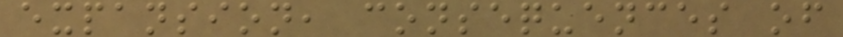expansion, consequences of
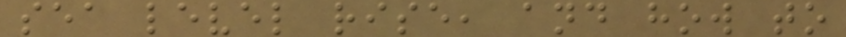sea level rise, and how to
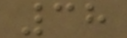38
